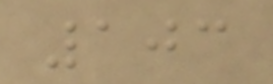103
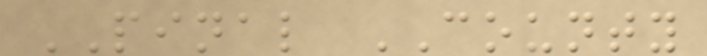PINAL COUNTY
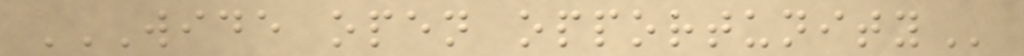WIDE OPEN OPPORTUNITY
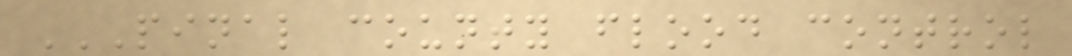PINAL COUNTY FLOOD CONTROL
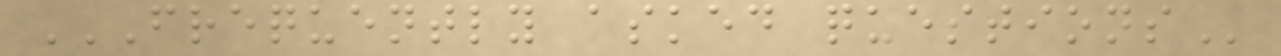FREQUENTLY ASKED QUESTIONS
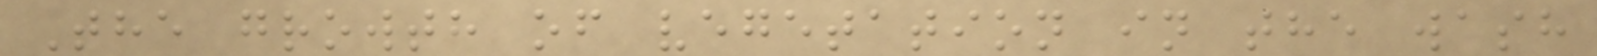The growth of vegetation in the wash
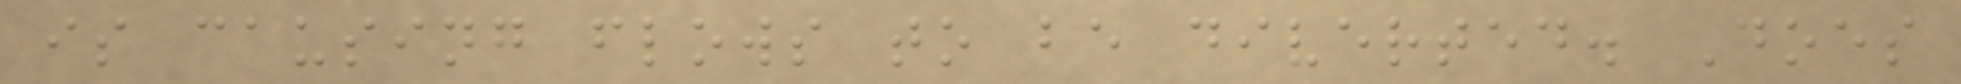is causing flows to be diverted. Does
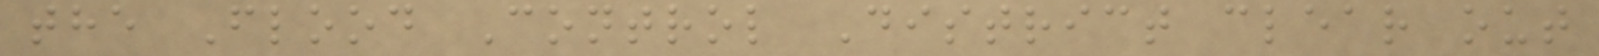the Flood Control District clear out
